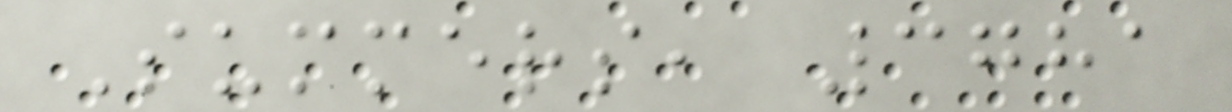Summers, 3781
